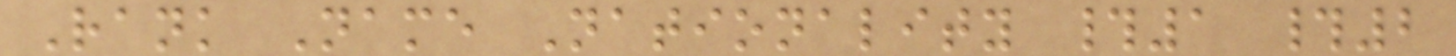Rank Name Nationality #1 #2
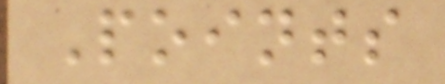Points
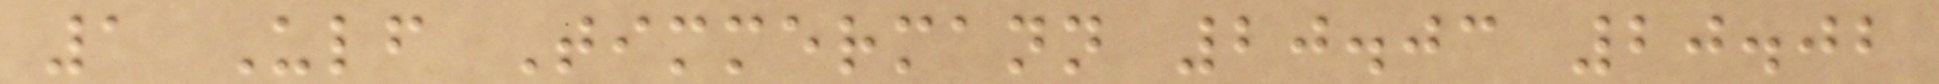1 Ulf Timmermann 20.03 20.02
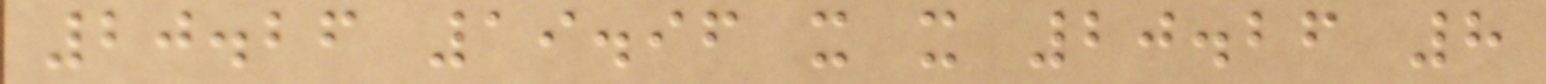20.26 19.96 x x 20.26 8
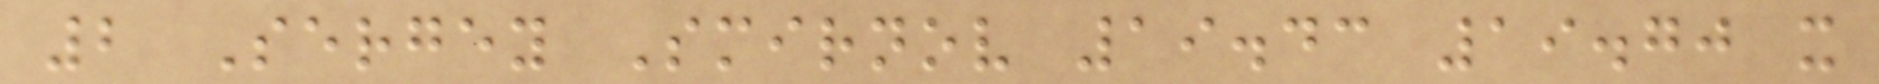2 Sergey Smirnov 19.43 19.70 x
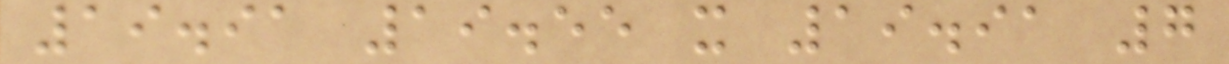19.91 19.55 x 19.91 7
